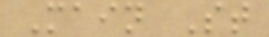Main St
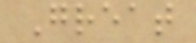Great
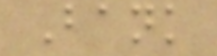Bank
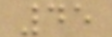45
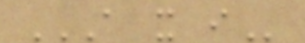A X I
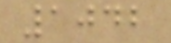1042
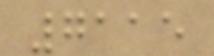7115
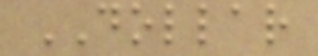DOLLAR
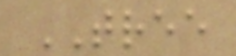TREE
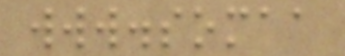www.somaa
